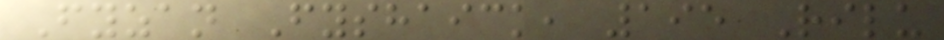Fyzan Fyshaick, 195 Rilu
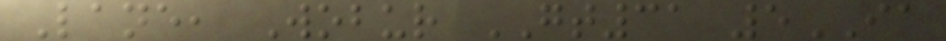Lane, Wobur GT31 5IA
